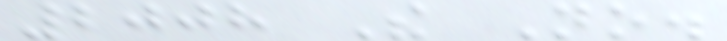2008 The No.
